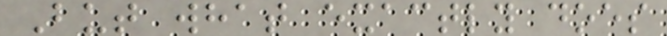But what exactly does
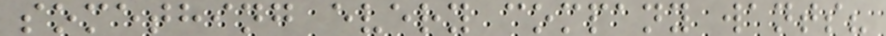something every company wants?
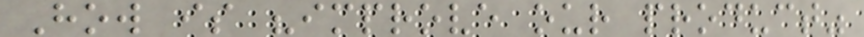How is "improve our product"
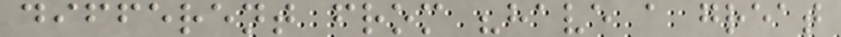different from "have a great
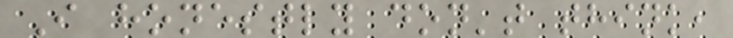I honestly don't think,
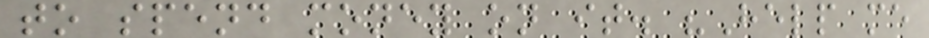to spend money on it. "Help me
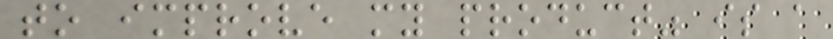to improve my product" is a
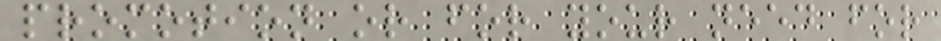promotion or for your need for
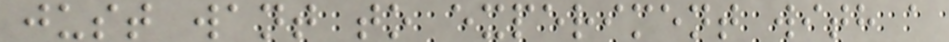just want to experiment with a
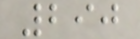290
